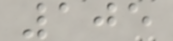105
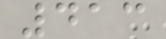413
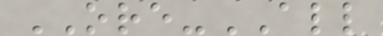ORE-ALL
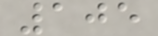105
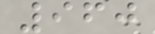960
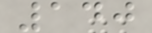140
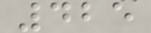425
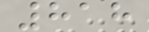818
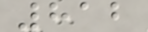812
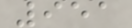951
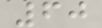60
